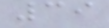39
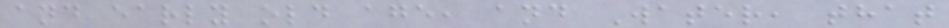and early old age, and Water, that
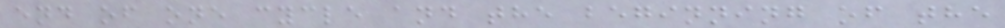end of one cycle and the beginning of the
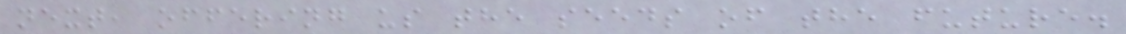next, offering us the seeds of the future.
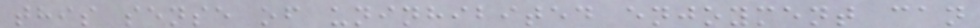this sense of uninhibited enjoyment can
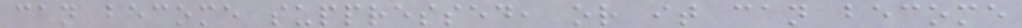can become suppressed, or it can become
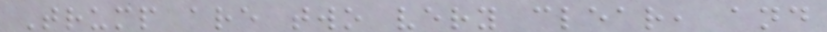Trump are two very clear, and
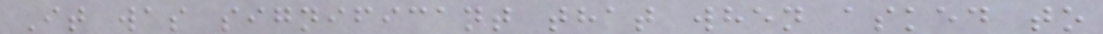It was significant that when asked to
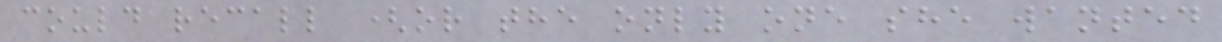could recall (or the only one she wanted
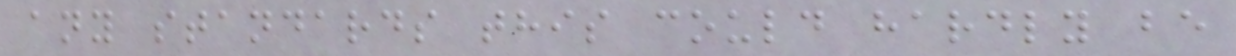any standards this could hardly be
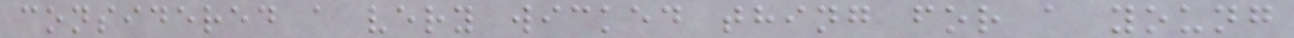considered a very wicked thing for a young
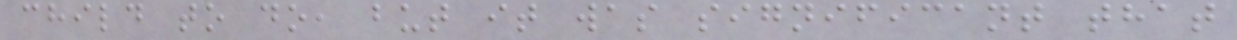child to do, but it was significant that
